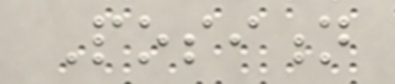Position
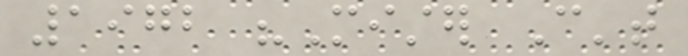1972 "Mister Can't
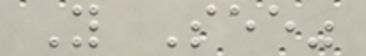You See"
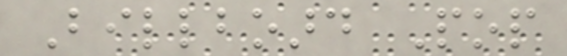Billboard Pop
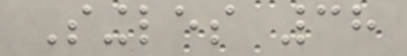Singles 38
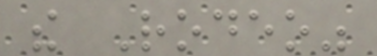the Rodeo"
